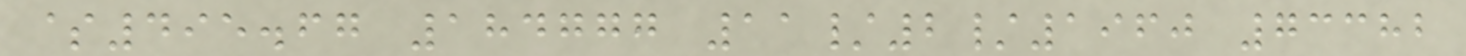$495.67 184777 11/2/1960 73382
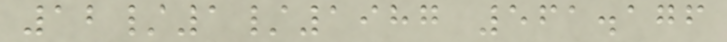12/1/1987 561.176
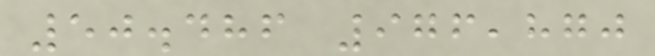50.486 976,870
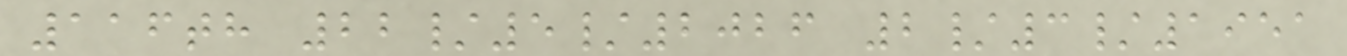116th 22/5/2026 2/3/1951
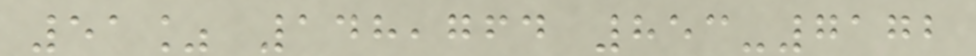51% 148,764 853-7172
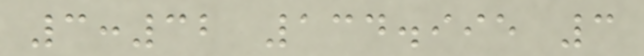3:32 134.995 3
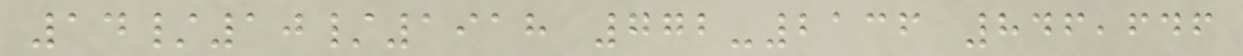14/10/1918 772-2136 846,646
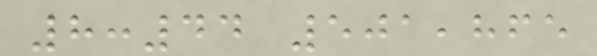8:44 501,865
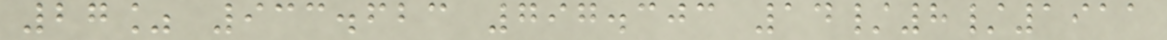27% 933.623 797.303 14/8/1911
